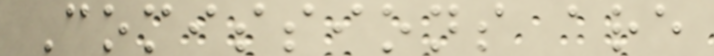Comissions are
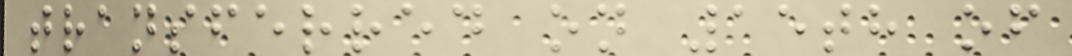transferred on 15th of
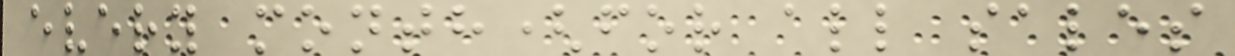every month(for all sales
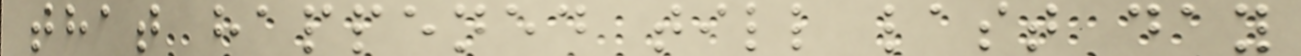that happened till last day
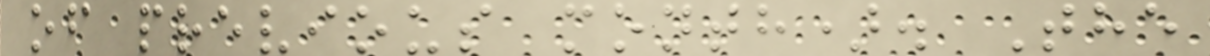of previous month). The
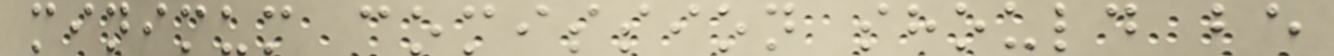minimum comission should be
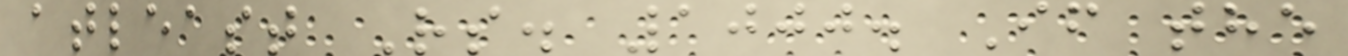atleast Rs. 1000. If the
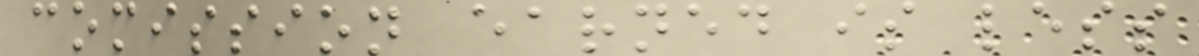comission earned is less
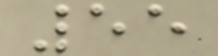55
